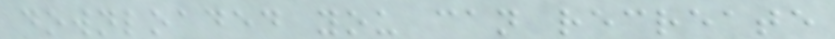downloaded you can recreate
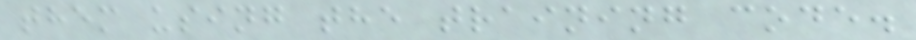them using the training code.
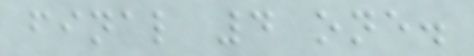final 4 one.
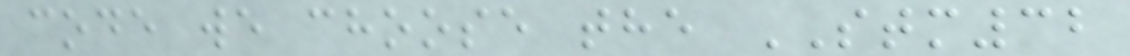code we choose the STM32
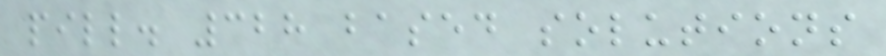pill. 328 based solutions
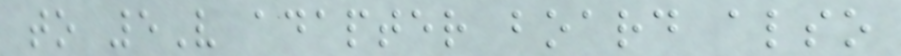to 5V adapter board also
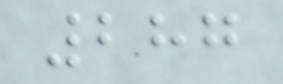287
